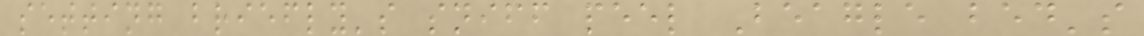setting briefly's sniff peel Beagle bed's
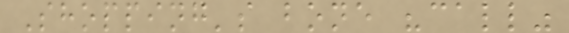Shopping's bone "call"
